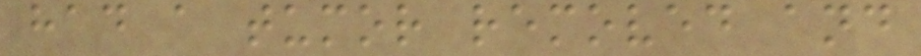had a tumor removed and
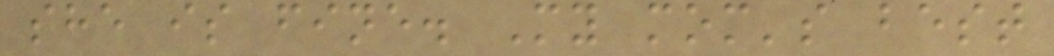she is fine. My mom's best
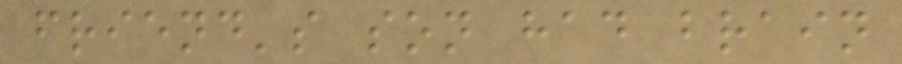friend's son had brain
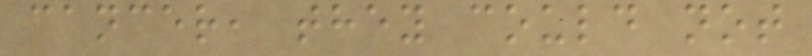cancer, they could not
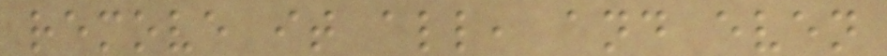remove it all, and even
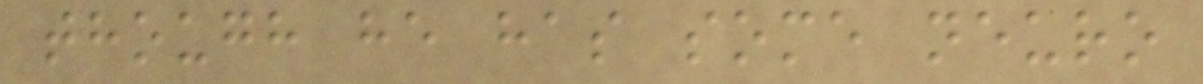though he has some neuro
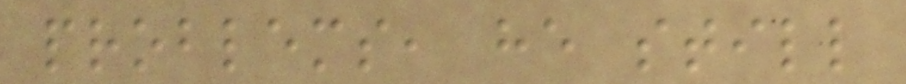problems, he still
